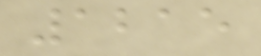1215
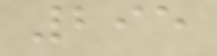295
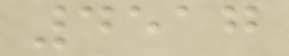4517
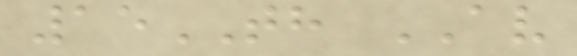15TH AV
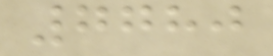7780
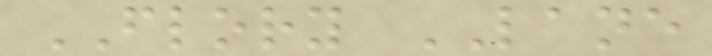FLORY LANE
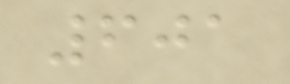601
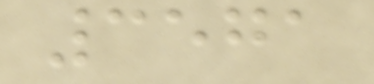3571
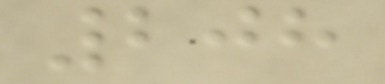208
